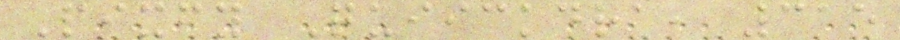Pixfy Quiickdra, 315
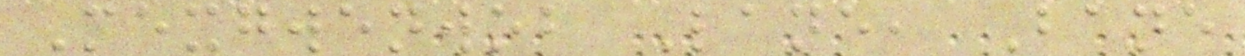Mexgwenwob Lane, Bane
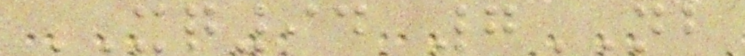XQ94 7NB
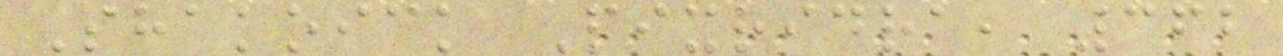Shakoick Pixridra, 362
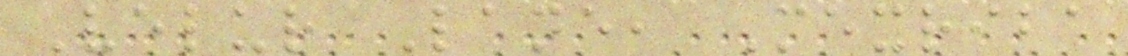Velur Lane, Mexriba
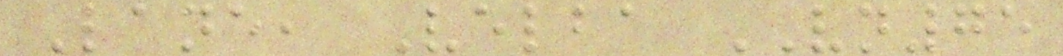Lane, Velba VN75
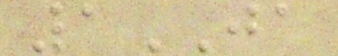1JA
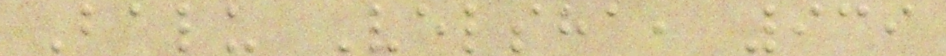Balu Velsha, 939
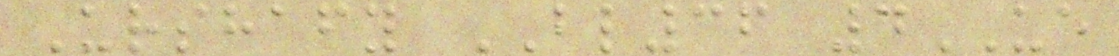Urshafy BL36 4UE
